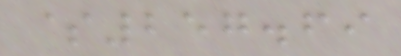$257.69
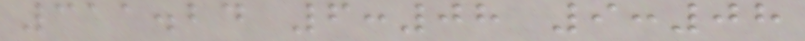311.24 6:08 9:08
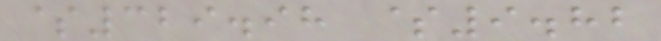$329.98 $9.82
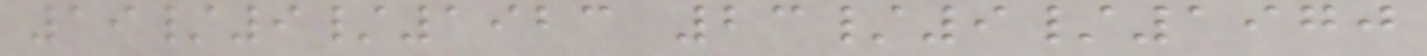19/9/1923 23/9/1970
